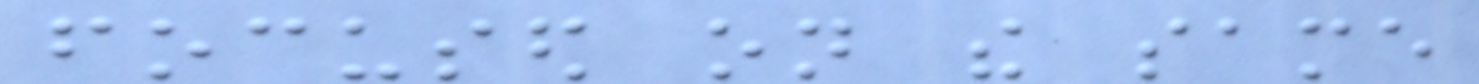focused on the same
